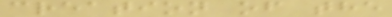creation of the
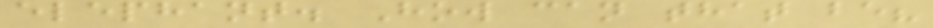elephant. How can that be?
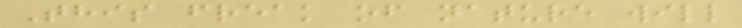This freak of nature will
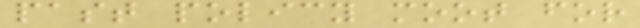past policy moot for
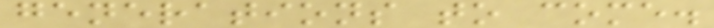generations to come.
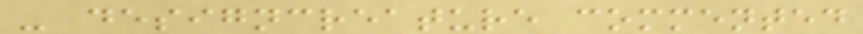- designcreature commented
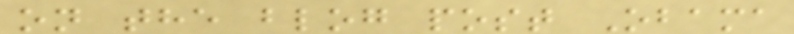on the blog post Obama
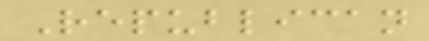Republican
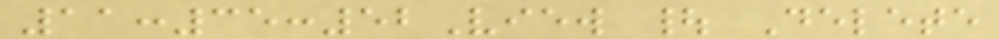11:35:52View | Delete
